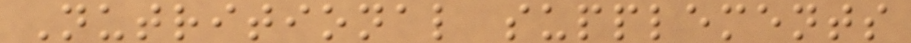Nutritional supplements
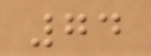74
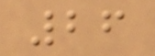26
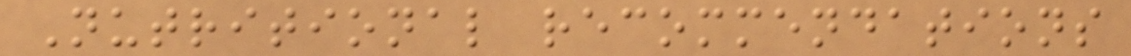Nutritional recommendations
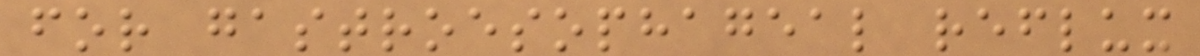for gastroesophageal reflux
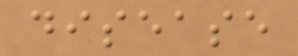disease
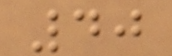40
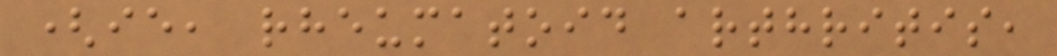(ie, rheumatoid arthritis,
